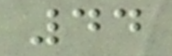44
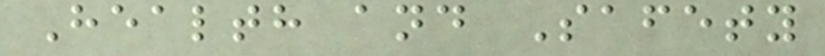Health and Safety
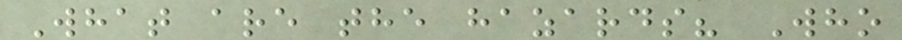What are the hazards? Who
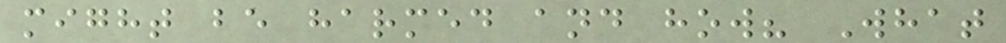might be harmed and how? What
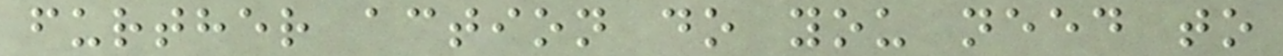further action do you need to
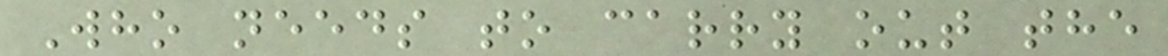Who needs to carry out the
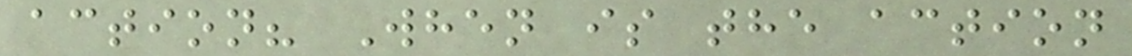action? When is the action
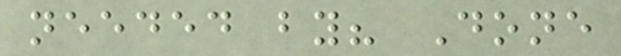needed by? Done
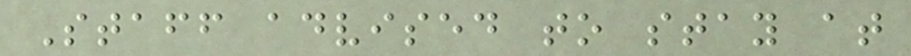Staff advised to stay at
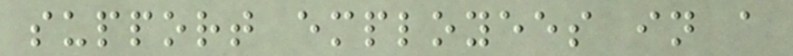support employees in a
